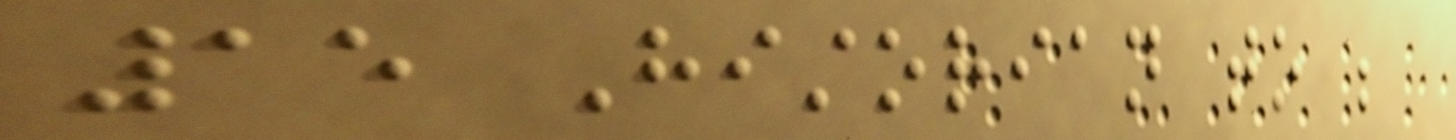15 Historian to be
